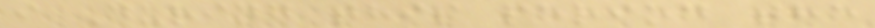i During this period the
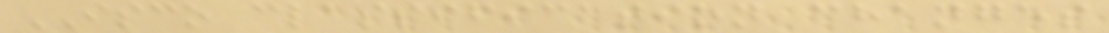ISCO classification changes
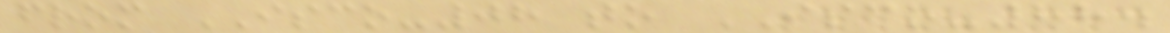from ISCO-08 to ISCO-88.
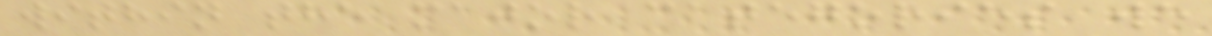within the major categories we
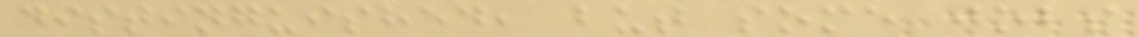distinguished, but some jobs
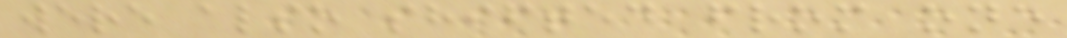were also shifted from one
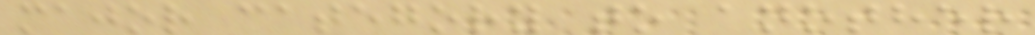major category to another
